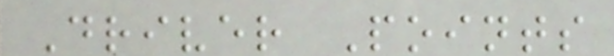Driver Points
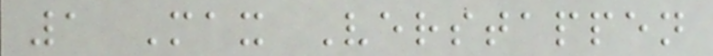1 Max Verstappen
